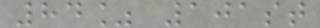84% 101st
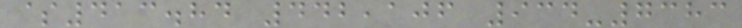$413.84 442,106 934-7383
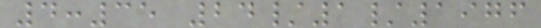4:35 24/1/1976
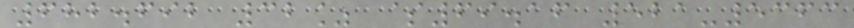682.692 32% $69.16 521-5363
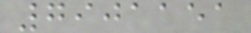7901151
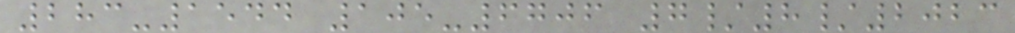283-1544 105-6706 7/8/2023
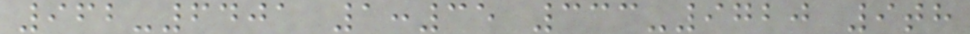962-6401 1:35 333-9720 9th
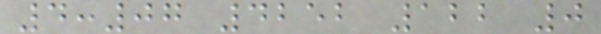4:07 4252 122 0
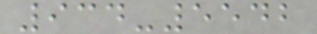934-5542
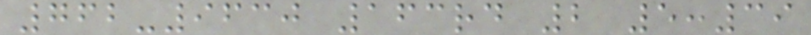762-9630 163rd 2 5:39
